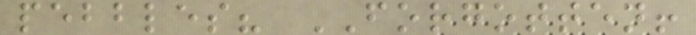pebbles? FORGOTTEN!
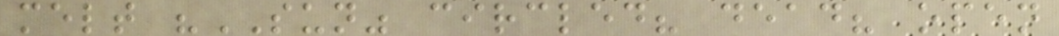melt "SUN" circled? dead? open
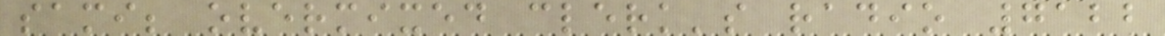sami; overmixed clerk's radio 7122
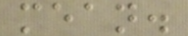mean.
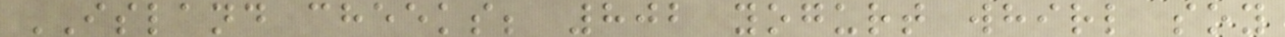ISLAND cheeks; 802 yogurt whirl soy
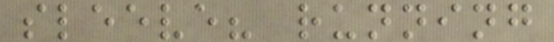sleeve? running
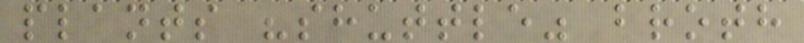plants "shuttle" broth
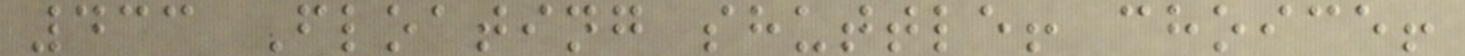433 Floating shuttle! choice!
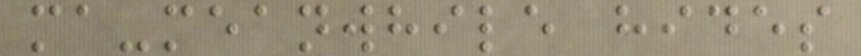ma-meanwhile hides
